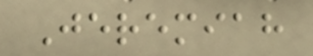Jeremiah
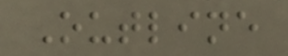Outline
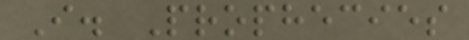I. Prophecies
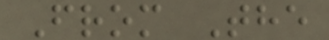From The
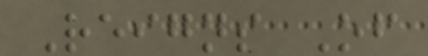Reigns Of
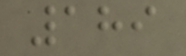189
